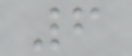6
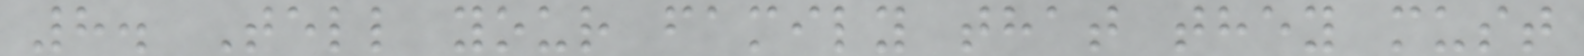8. Tell your family that they must
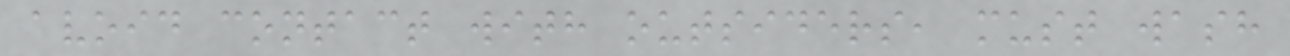avoid contact with outsiders, must wash
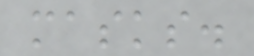masks.
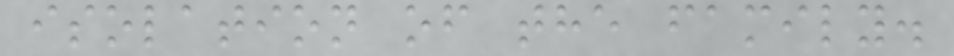isolation of the family.
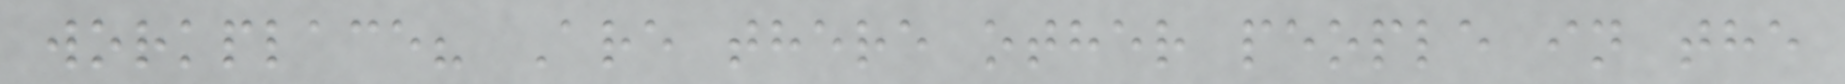workplace? Are there other people in the
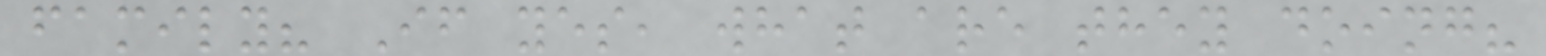family? If yes, what are they doing?
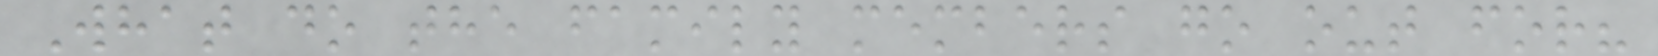What do the family members go out for?
